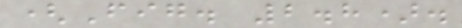(Fig. 2.8).
